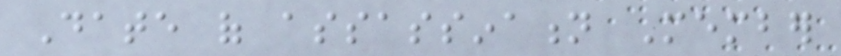Date of assassination Member
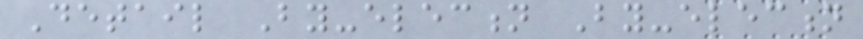Detail By-election By-election
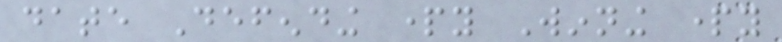date Defending party Winning party
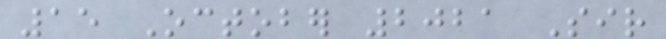15 October 2021 Sir
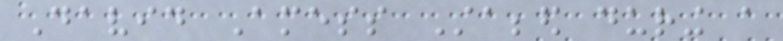David Amess Stabbed during a
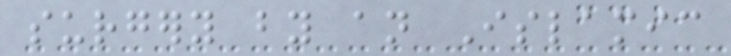surgery by an Islamic
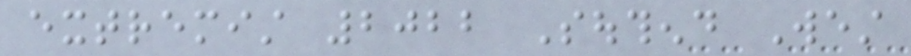extremist 2022 Southend West
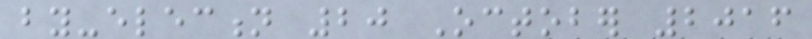by-election 20 October 2016
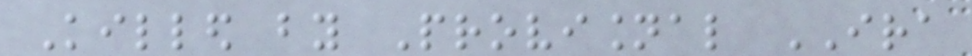Killed by Provisional IRA
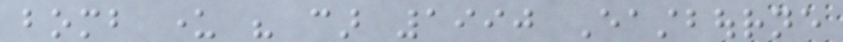bomb under his car 1990 Eastbourne
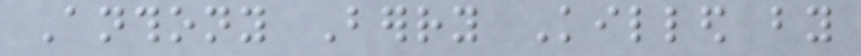Anthony Berry Killed by
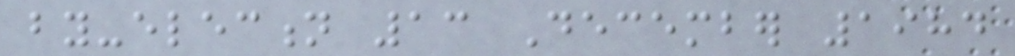by-election 13 December 1984
